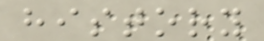history
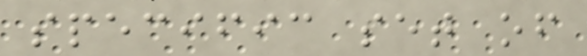specific set of
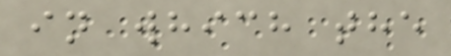in which the
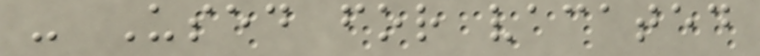- Used for vacated
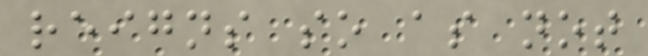reigns so as not
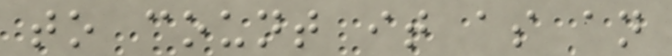to count it as an
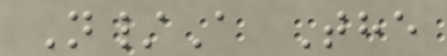N/A The
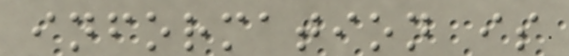information is
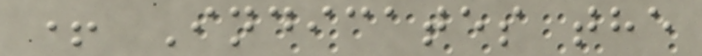+ Indicates the
